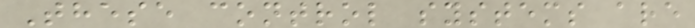These control systems are
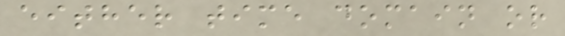either time domain or
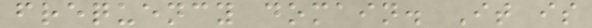frequency domain. It is
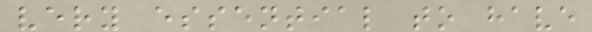very essential to have
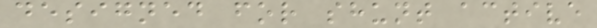designed for shunt active
